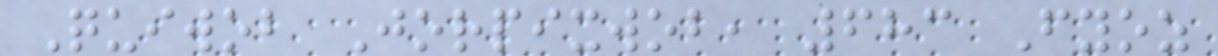Quiwob Jorpixwob, 683 Fyoz
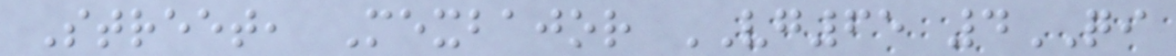Street, Mexbajor VG65 4QI
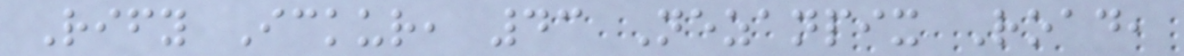Rify Ickur, 43 Nezanpix Road,
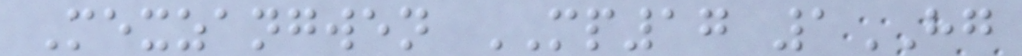Mexzangwen MP17 1HG
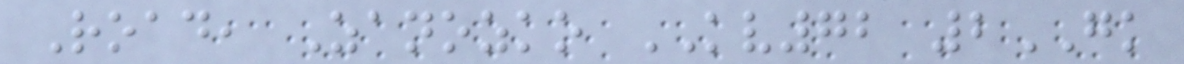Road, Zanozko KV72 2GK
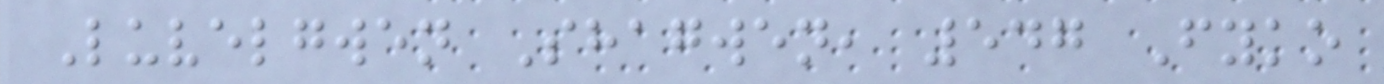Luvelgwen Shagwen, 547 Fyko
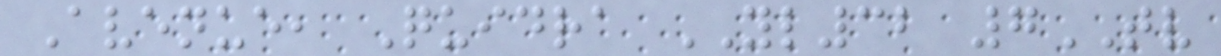Avenue, Quidra YL32 7TV
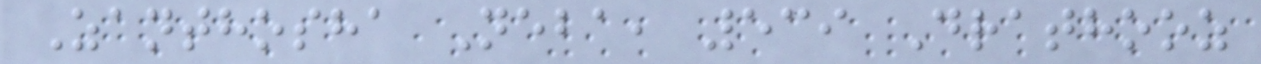Zanthosha Neba, 539 Drathooz
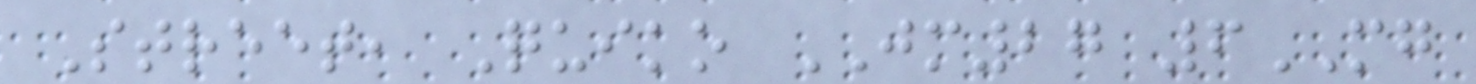Street, Quiko JM27 6MG
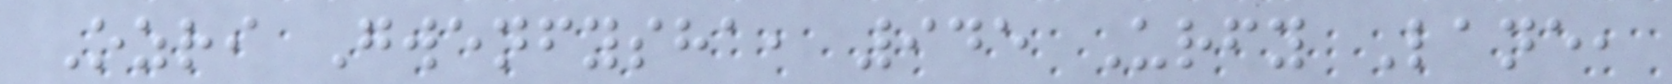Ozri Gwenfysha, 945 Urfy Lane,
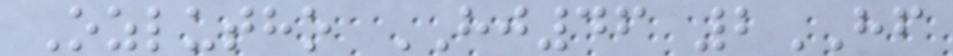Ozlutho HJ46 2HF
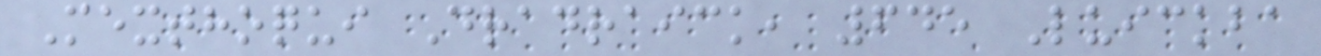Mexthoqui Dradraick, 645 Luickba
